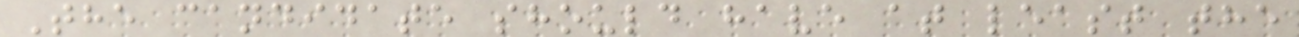The candidate should have at least the
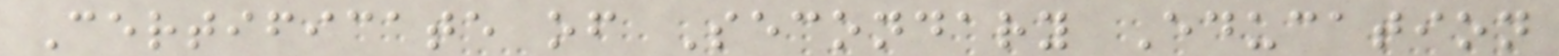Certificate of Secondary Education
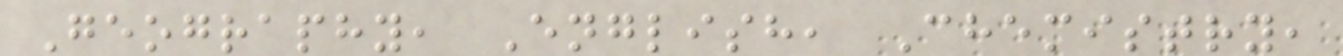Geography, English, Chemistry,
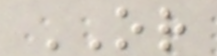OR
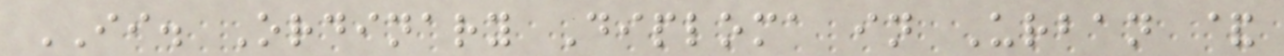II. Ordinary Diploma in Urban &
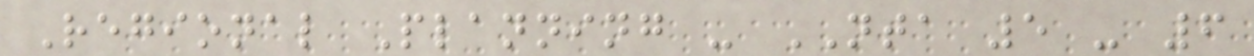Regional Planning - NTA 5 - 6
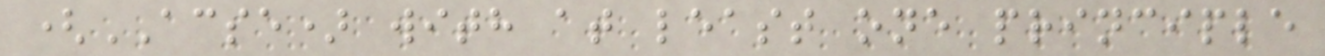(ACSE) with at least one principle
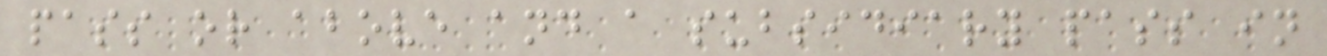pass or above and a subsidiary pass in
